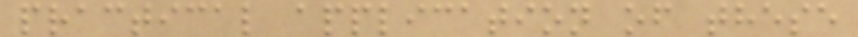practical application of these
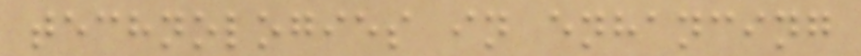technologies in enhancing
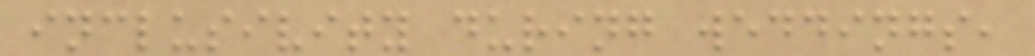inclusivity during weddings,
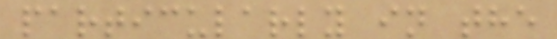particularly in the
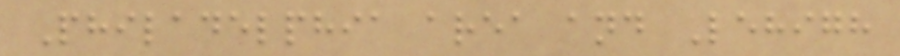Philadelphia area and Lehigh
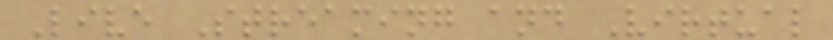Live Streaming and Virtual
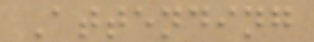Attending
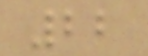22
